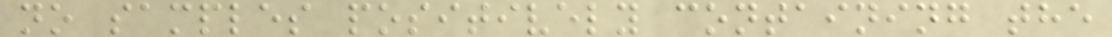no samples positively containing the
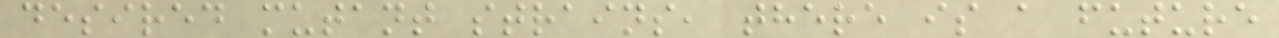desired mutant strains, there is a future
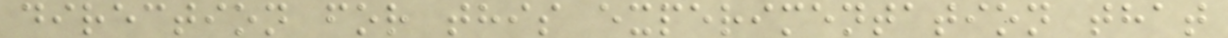direction for this experimentation that
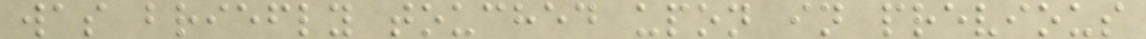was briefly touched upon in previous
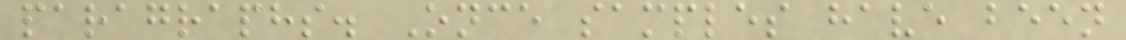paragraphs. Once samples have been
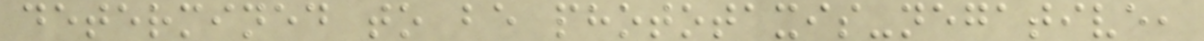determined to be phototaxis-negative,
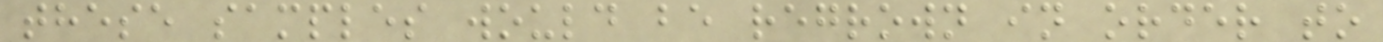these samples would be regrown in order to
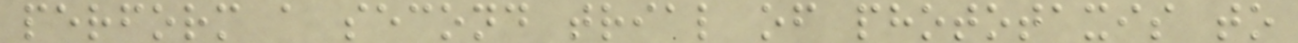perform a second trial of phototaxis to
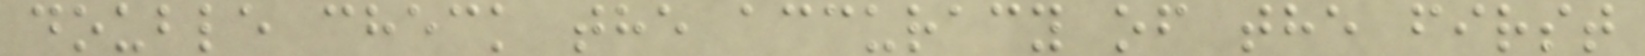double check the accuracy of the first
